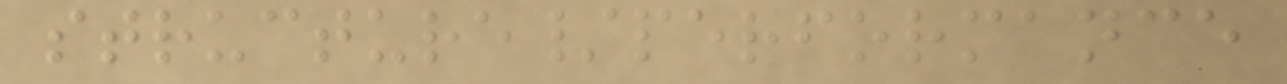structure/performance
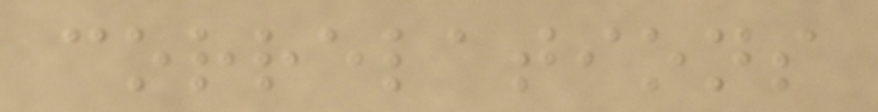correlations
